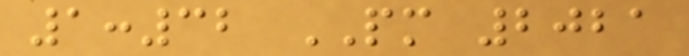1:32 PM 2021
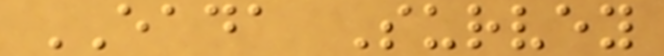EADA Survey
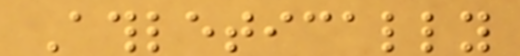Athletically
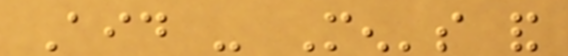Aid - Men's and
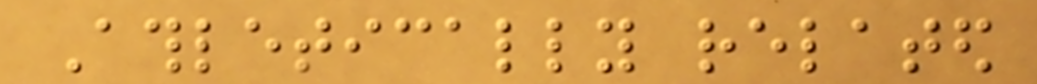Athletically related
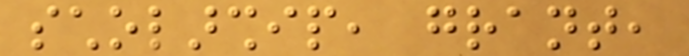scholarship, grant,
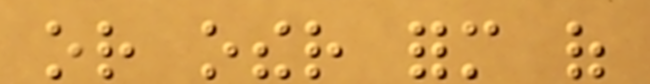or other form of
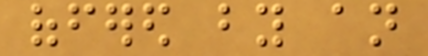offered by an
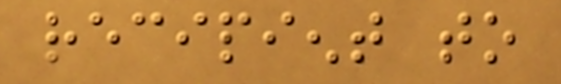recipient to
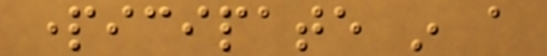participate in a
